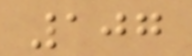107
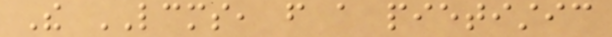The LCMS, from a pietistic
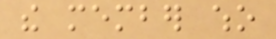the member who
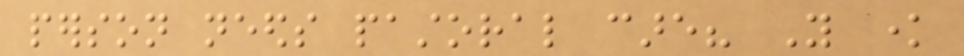person needs pastoral care? You know
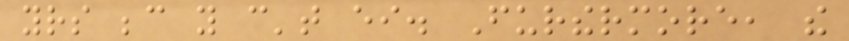yours because you can't either. Furthermore, the
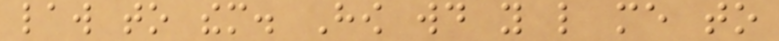law to them. How would you like me to
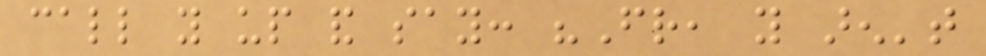call you up and say: "Friend, you aren't
